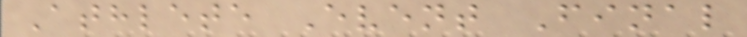Athlete Event Final
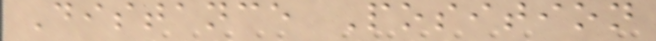Distance Position
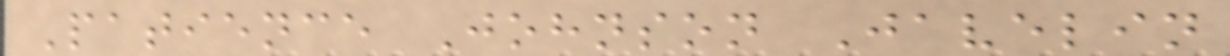Patience Johnson Javelin
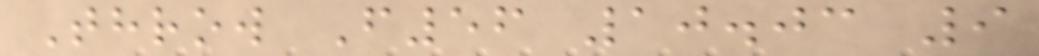Throw F56 10.03 9
